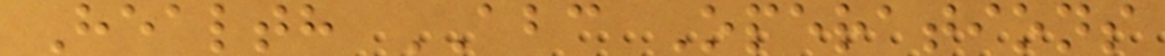Health ABC Operations
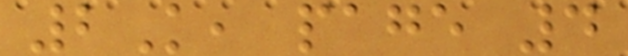2K, page 4
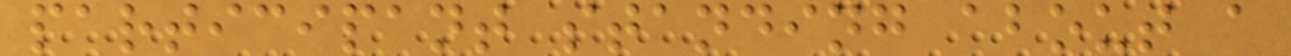participant standing about a
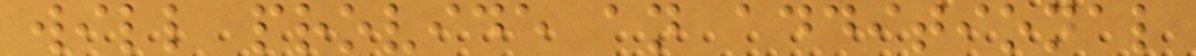will provide an additional
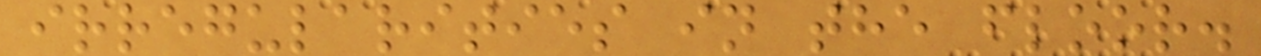irregularities in the floor.
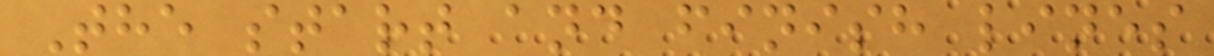The start and finish lines
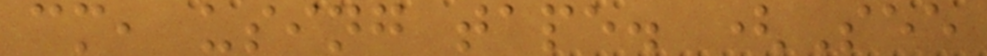cm, using tape. (See
